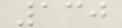130
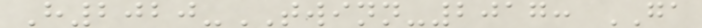H2020-TWINN-2017: GA
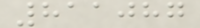811087
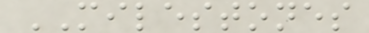MILESTONES
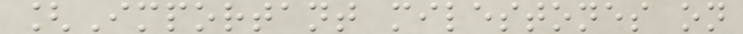[Important milestones on
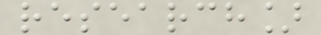research]
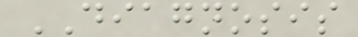DIAGNOSIS
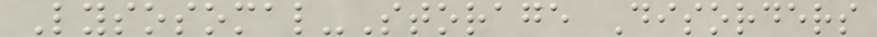Lysosomal-Storage Disorders
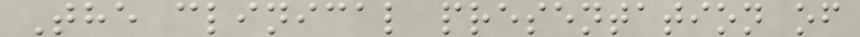The clinical presentation of
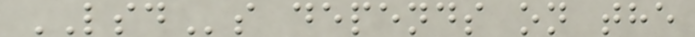LSDs depends on the
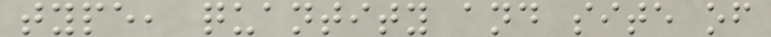type, quantity and site of
